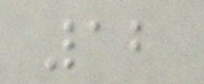12
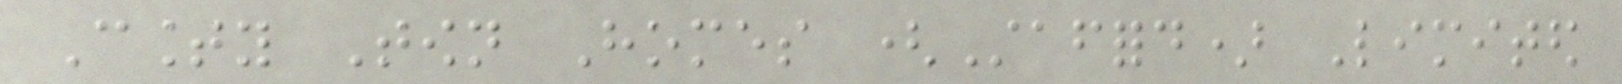County Town Homes (Stafford) Limited
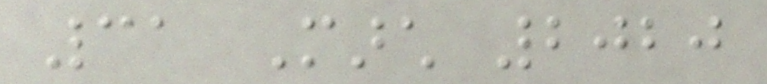31 March 2020
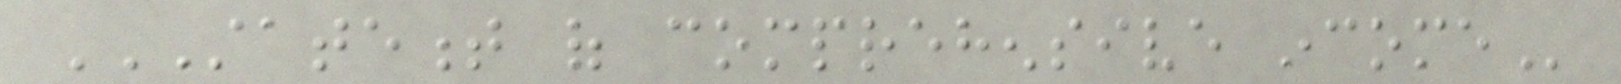STATEMENT OF COMPREHENSIVE INCOME
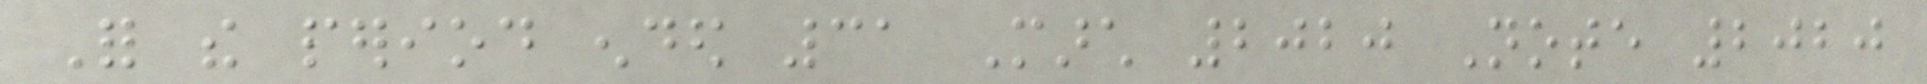For the period ended 31 March 2020 Note 2020
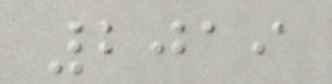2019
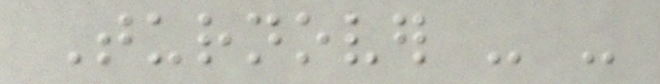Turnover - -
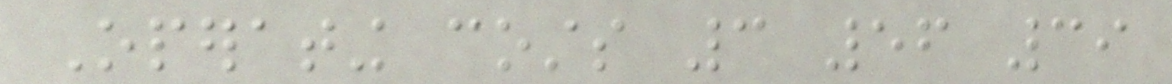Operating costs 3 56 39
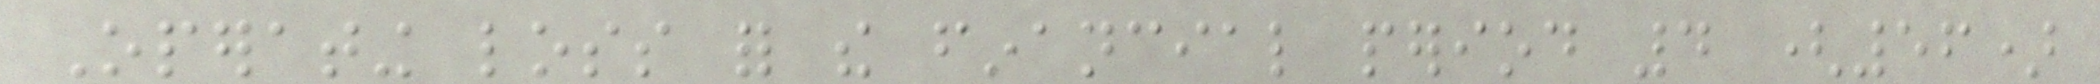Operating loss for the financial period 4 (56)
